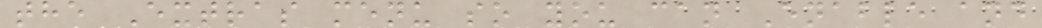the Extras menu so you can Enable and
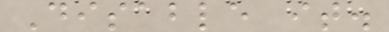Disable it.
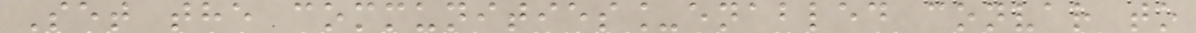Set the communities_enabled convar to
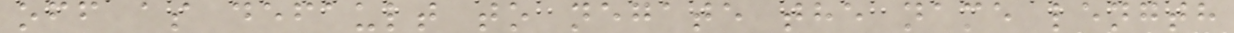off as default to negate the name length
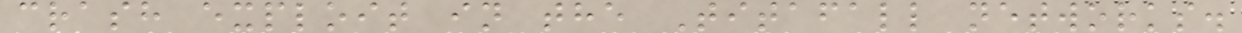crash exploit in the Titafall networks.
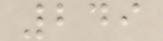249
